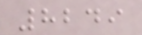8249
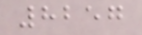8257
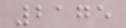2175
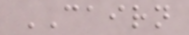CAIRN
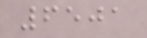6501
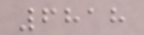6818
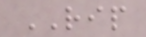RIP
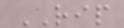RIP
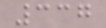337
